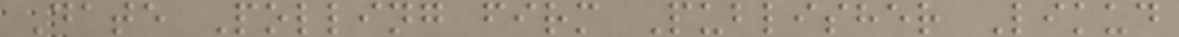Date Polling firm Publisher Likud
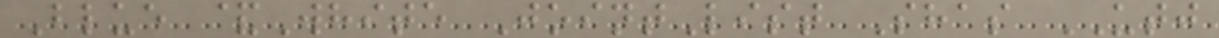Blue &White JointList Shas UTJ
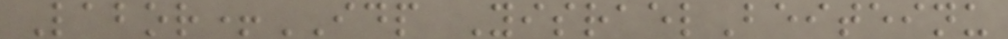Labor+IDP YisraelBeiteinu
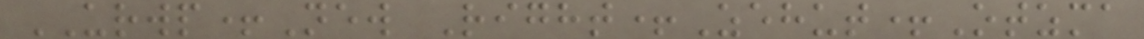URWP+New Right+Zehut+Otzma
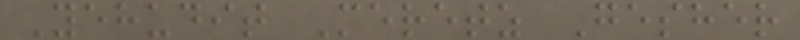Yehudit Meretz Gesher
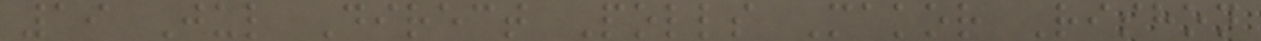19 Jul Direct Polls Makor Rishon
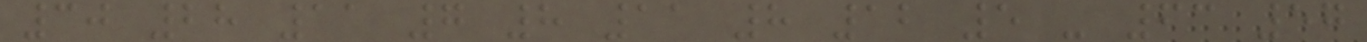30 28 11 7 8 11 8 12 5 - 63 57
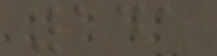141
